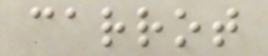carrot
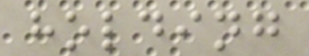holding
